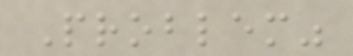Problem"
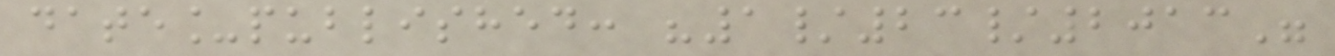date_published: "1/23/2013"
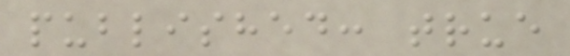published: true
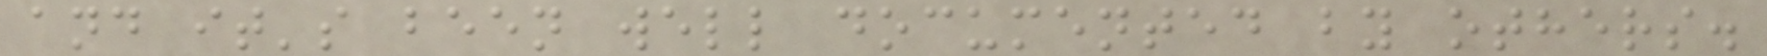and it's been well documented by others.
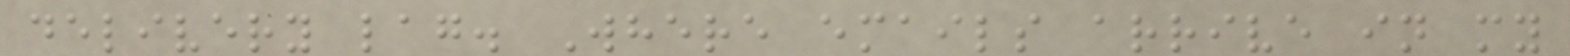delivery lag. Where emails arrive in my
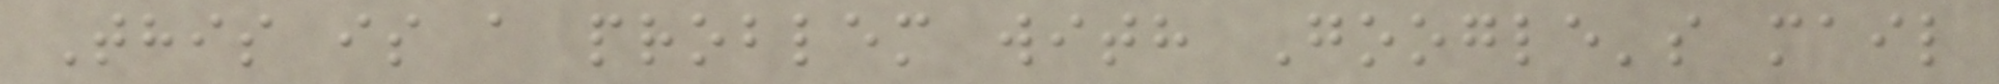This is a problem with Google's mail
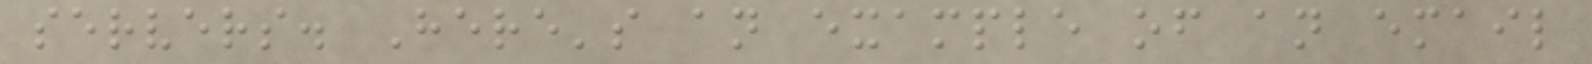servers. Here's an example of an email
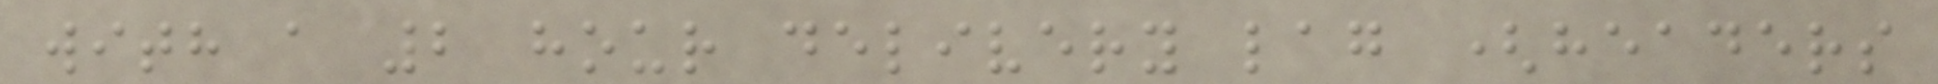with a 2 hour delivery lag (headers
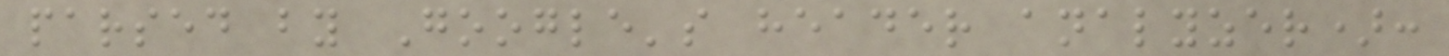parsed by Google's header analyzer):
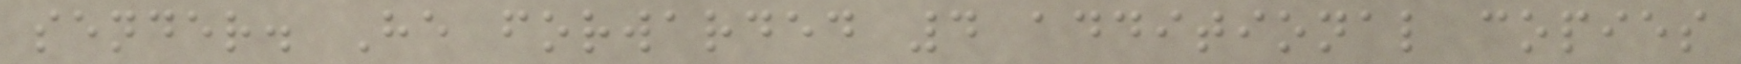sender. He forwarded 4 additional copies
